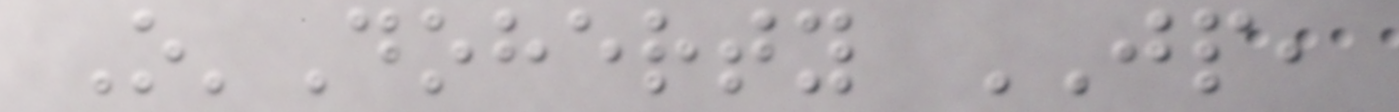O'Doherty JP,
